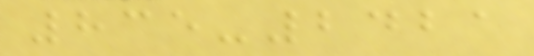835-2421
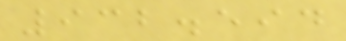932.594
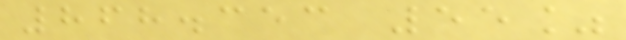868.353 55%
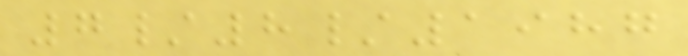7/8/1987
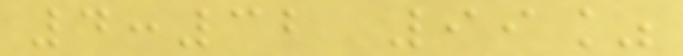4:32 99%
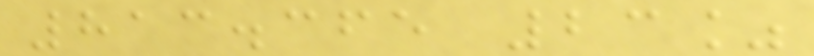813.365 23%
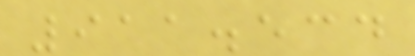911.534
